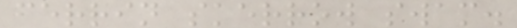ferrin skerrow swam.
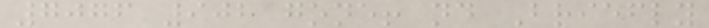7076 902 gone! nd Briefly
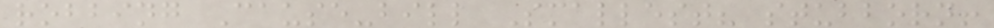robbing Cause-bill Smallest? stubborn!
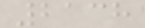2138
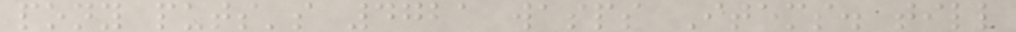pony puts's 4721 wasps Items. till
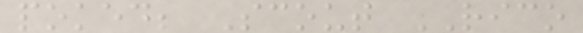poked; Scout RICO
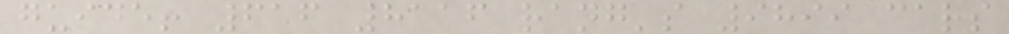guide! 616 8116 rang's 9899 cars
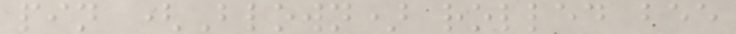pin (Blown) rolled bee
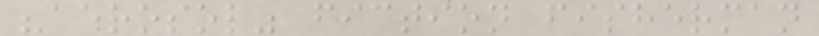"aerosol" fiction fisherman
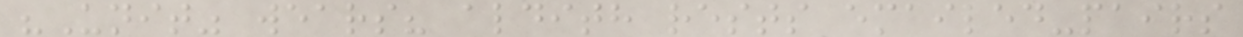"Unit" wears? aldith rests emailed-pairs
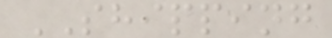SHIPPING
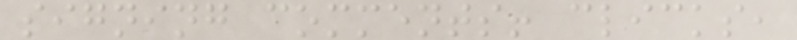signing comments! clicks,
